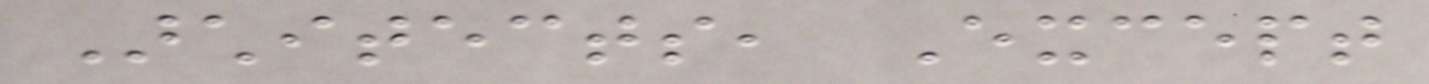Architects, Except
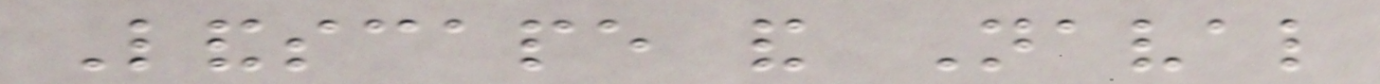Landscape and Naval
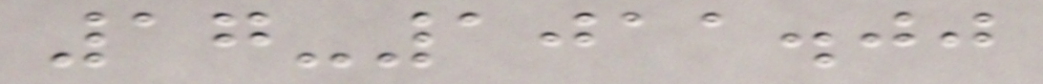17-1011.00
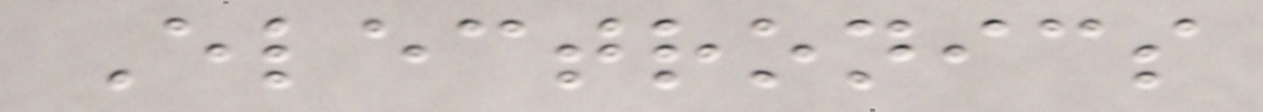Electronics
